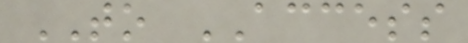TO ACCESS
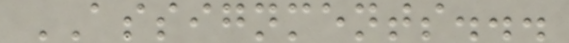ASSIGNMENTS...
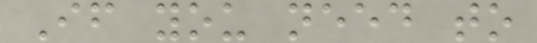If you need to
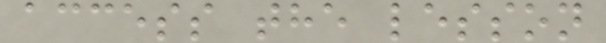access the lesson
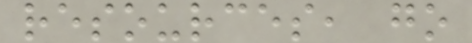resources, go
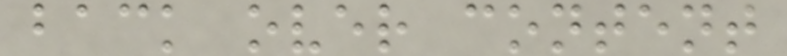back over content
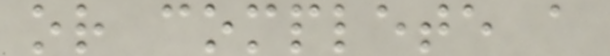or complete a
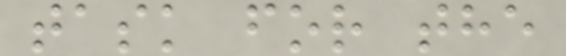task for the
